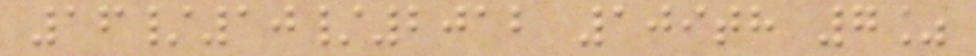16/10/2012 109th 7%
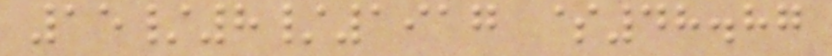15/8/1917 $48.87
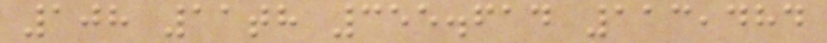108 11th 355.614 113,484
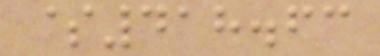$418.63
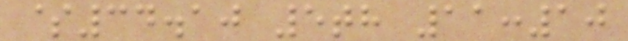$34.10 5th 11:10
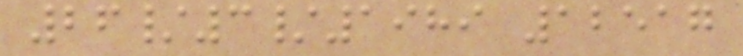26/3/1989 12517
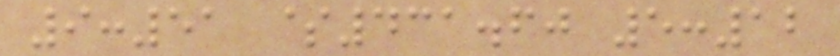9:51 $431.60 5:12
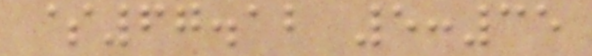$67.12 5:35
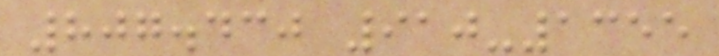807.430 910-1355
